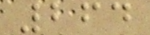264
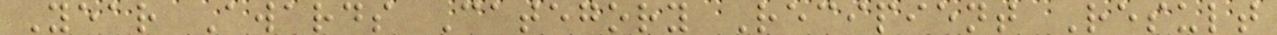Year Awards Category Recipient Result
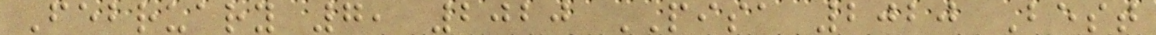February 7, 2020 PISA 2020 Best
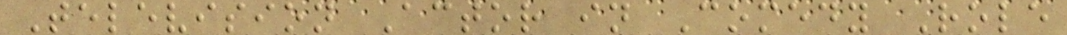Television Actor in Comedy Role
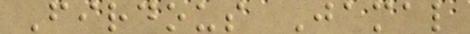Firdous Jamal
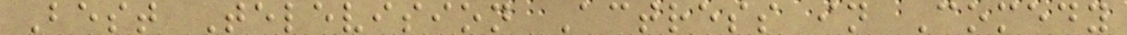Best Television Actress in Comedy
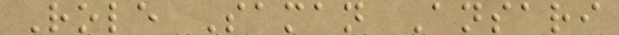Role Saman Ansari
